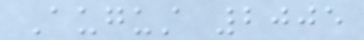August 2005
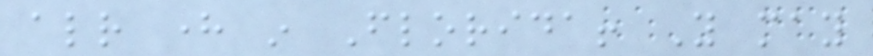already here in Florida! You may
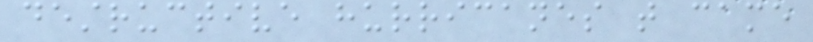destructive hurricanes that came
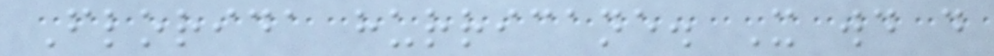Florida hurricane. It would do
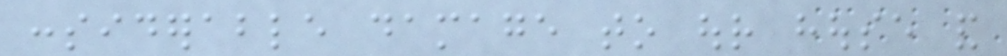considerable damage to our house and
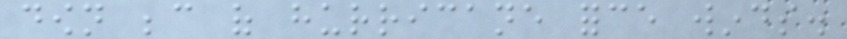down because of hurricane force winds.
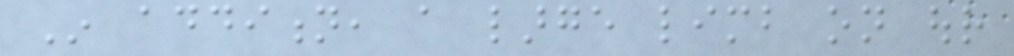In addition, a large limb on our
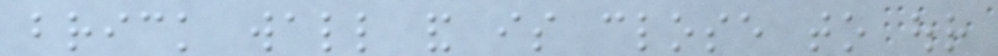brick wall and is close to our
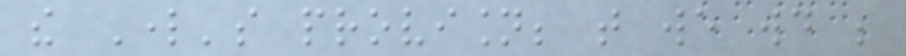the Lord's provision; that we would be
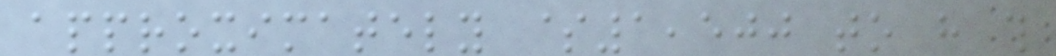approximately $1,500 to have this
